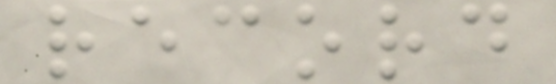record
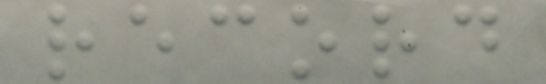record
